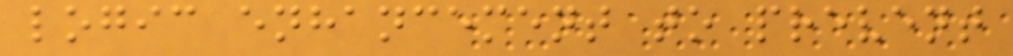logic enhancement to prevent
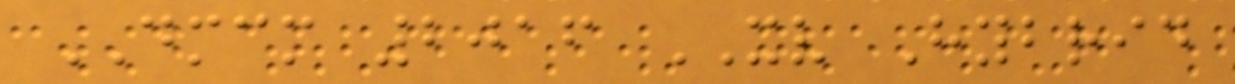DMCM 2016 XV Hybrid
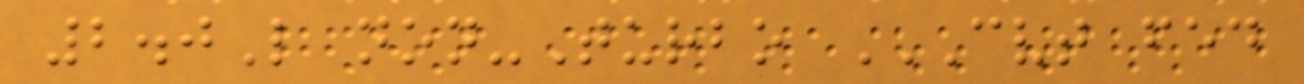2.0L non-Turbo CVT FED
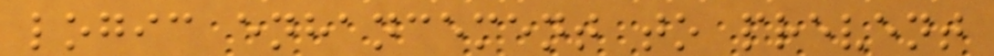logic enhancement to prevent
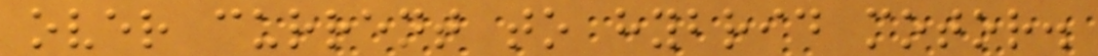over current to hybrid motor.
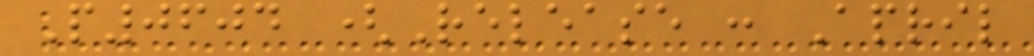P0604 (Release : April
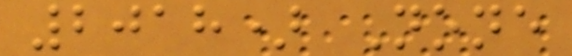2018) None
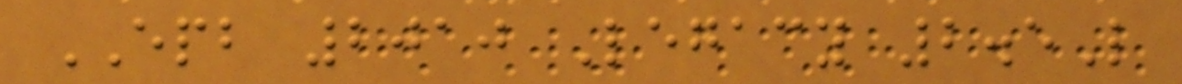EPB 2010 Legacy 2.5L
